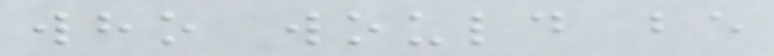who would be
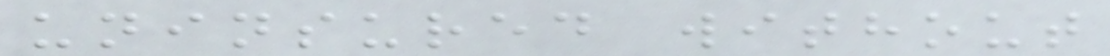uninsured without
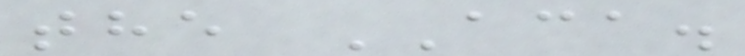the ACA.
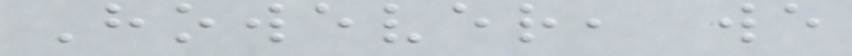However, we
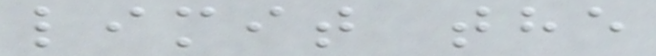limit the
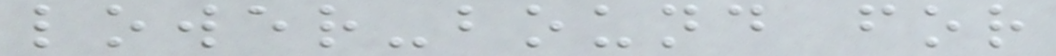lower-bound for
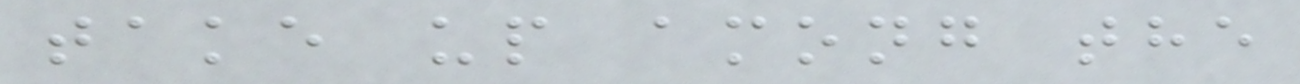take up among the
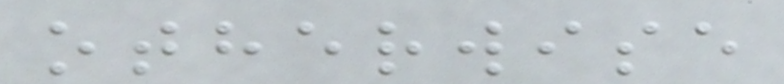otherwise
